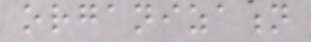organization
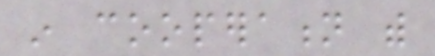in cooperation with
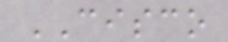CISCO
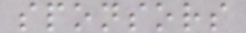sponsors
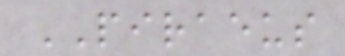PIRAEUS
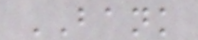BANK
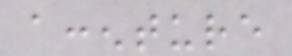accenture
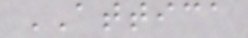ATTICA
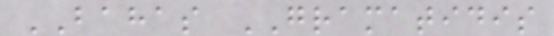BAHAS GRAMATIDIS
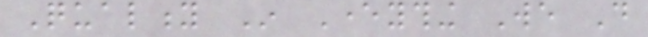Quality In Everything We Do
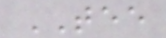TEE
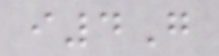i4G
